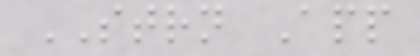STRN App
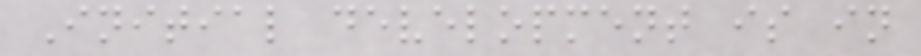Initial development is in
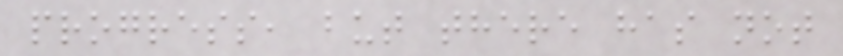progress, but there has not
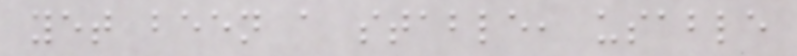yet been a stable, usable
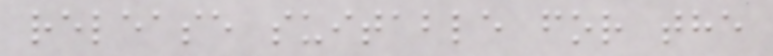release suitable for the
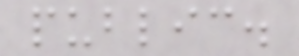public.
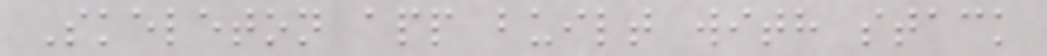Skeleton app built with stack
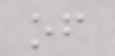of
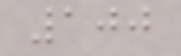100
